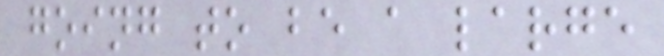going to be a large
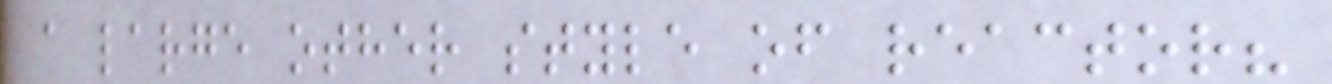a large other style of reactor?
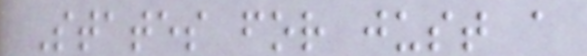States for just a
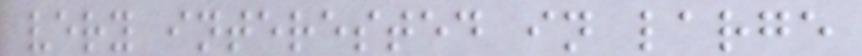very interested in large
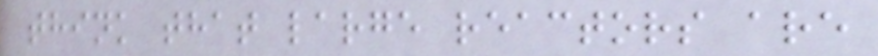think that large reactors are
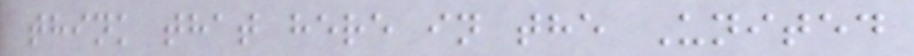think that here in the United
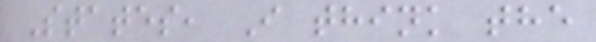States, I think the
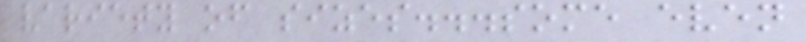variety of sizes...some even
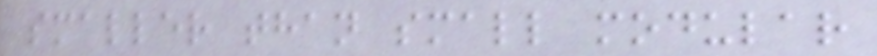smaller than small modular
